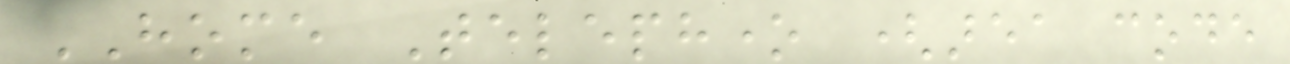HOME Telephone (area code
